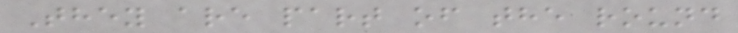They are part of the round
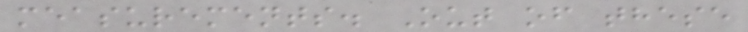measurements. Out of these
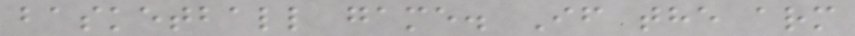basketball game. If the arm
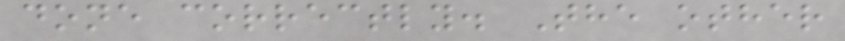done correctly. The other
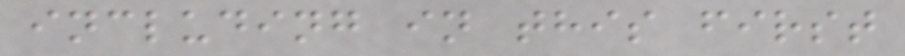including in this first
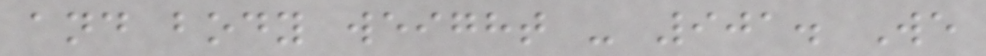and body weight - 901. We
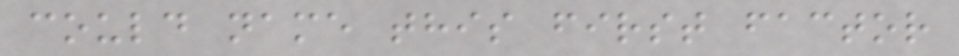could name this first factor
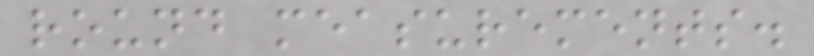round measurements.
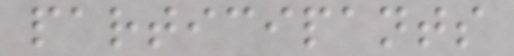participants
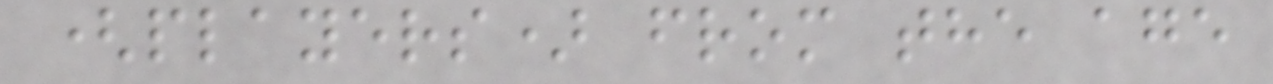(players) from the age
